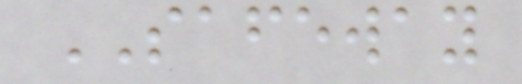SAFEWAY
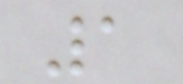1
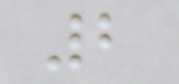2
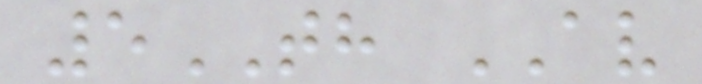5TH AV
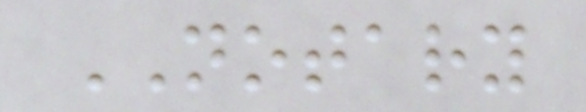NOTARY
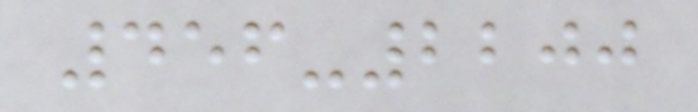456-2200
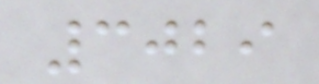3029
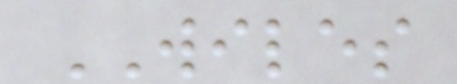WILES
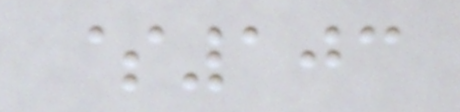$103
